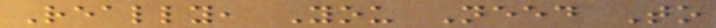Really, You Need To
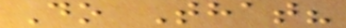Do That?
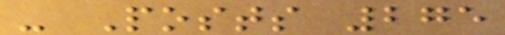- Posts 275
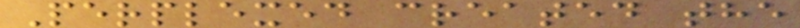Perplexed created the
